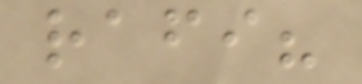rafi?
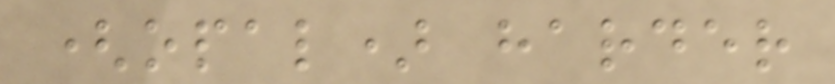(opal) harder
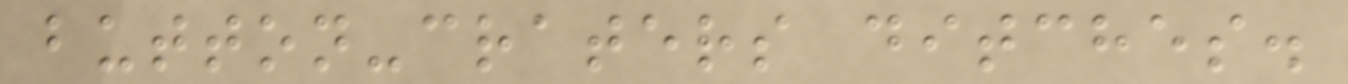button-craters ditches.
